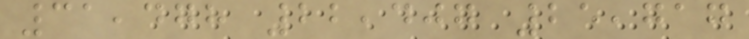31,478 22,407 25,717
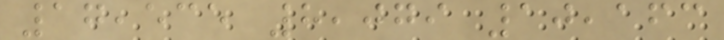17,535 8,079 10,163
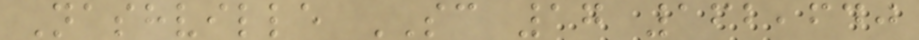Nashville SC 17 162,640
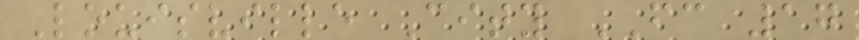Louisville City FC 17
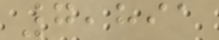7,891
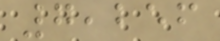7,256
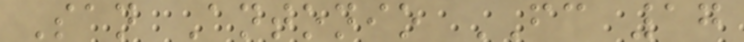San Antonio FC 17
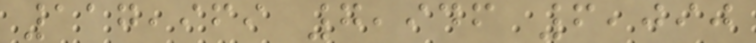117,969 7,946 6,090
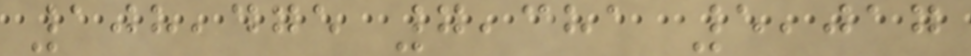108,475 7,381 5,017
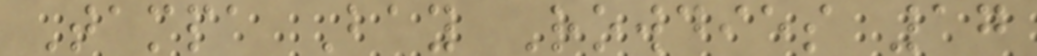Tampa Bay Rowdies 17
